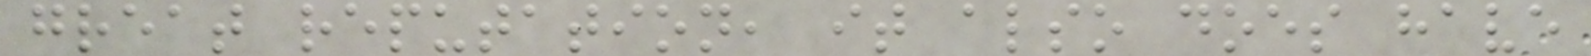great reputation, it also does have
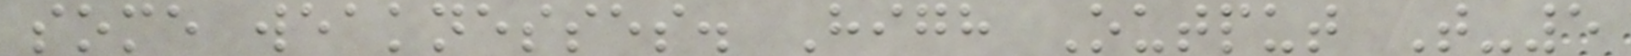some weaknesses. High Output T-5
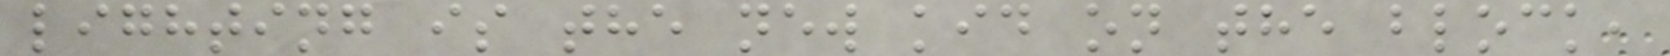lighting is the new kid on the block,
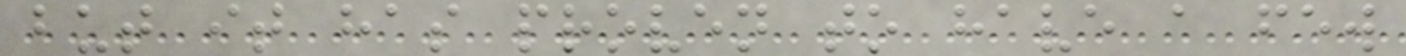but it has proven to have a few
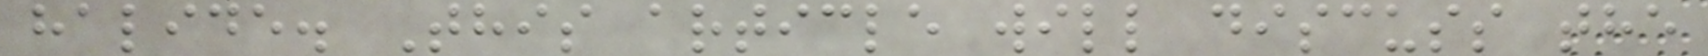halide. This article will discuss the
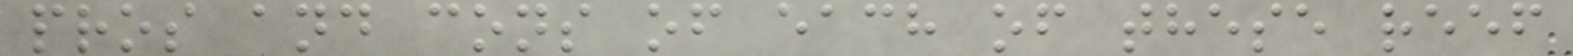pros and cons of each of these reef
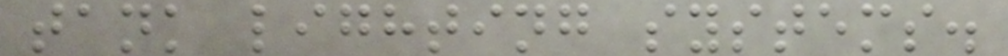tank lighting systems.
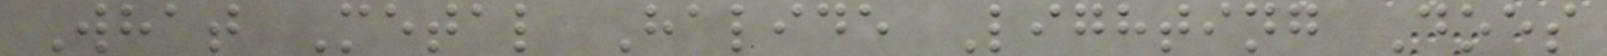What Metal Halide Lighting Does
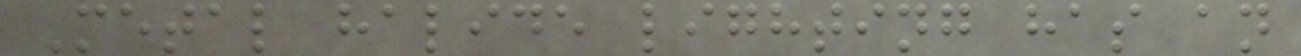Metal halide lighting has an
